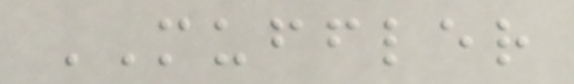MUFFLER
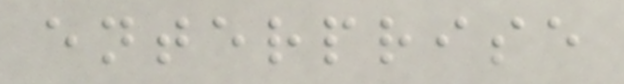enterprise
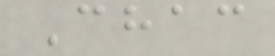Chac
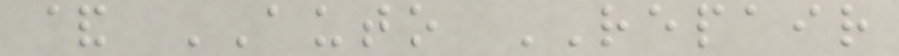& AUTO REPAIR
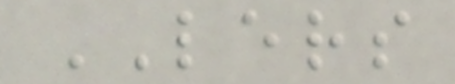LERS
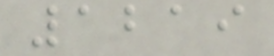1219
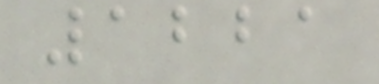1221
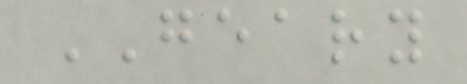GEARY
